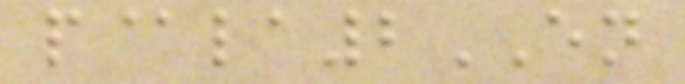p@la2EN
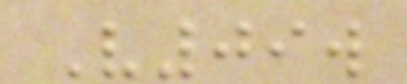V09w
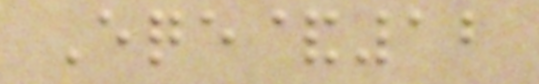Eqe&12
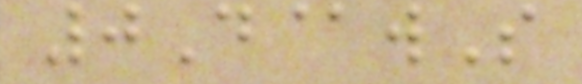0D@wS
